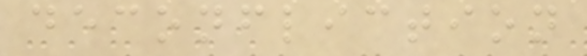deconfliction
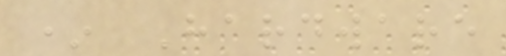* Hardware
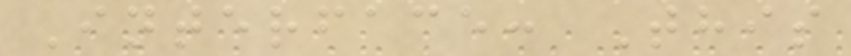Interface: This
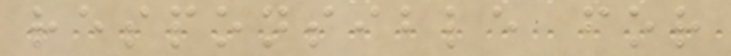responsible for
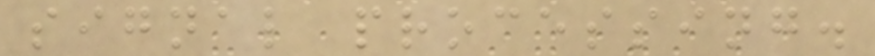signal processing.
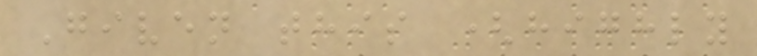Given this (highly
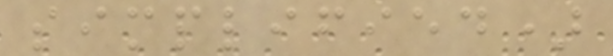simplified)
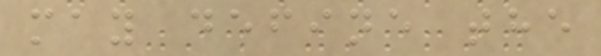may define the
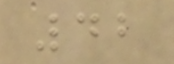42
